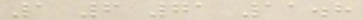1 6 71 11.8
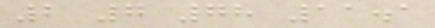2 7 78 11.1
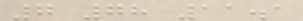7 78 11.1
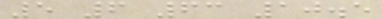5 6 63 10.5
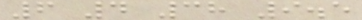6 4 38 9.5
